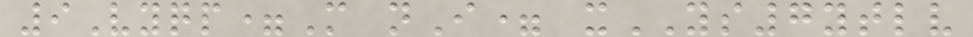9Vyqp=M nI= xYS7ytlv
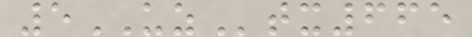5UZtx665
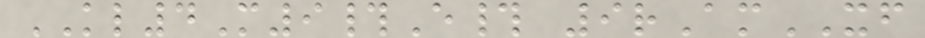KL4M9#E# 9rAmXF
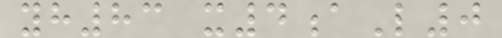yh83 x4aL0
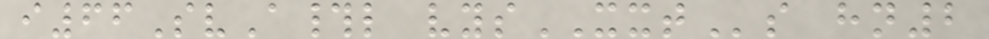i66SvA#l vysXXTs hn2
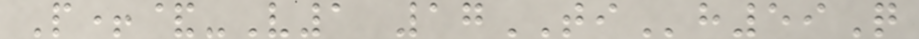P+&-V1 17TIh59Q
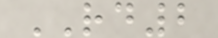RD2
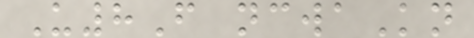U8F ncwaKn
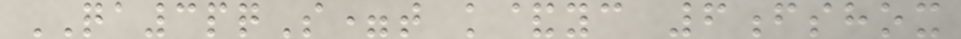QA3pqS=t k&yc 6fshox
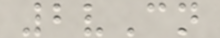2vCn
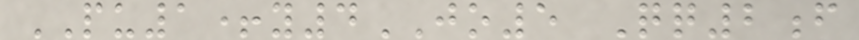PU1+y4JO5 Qq2f
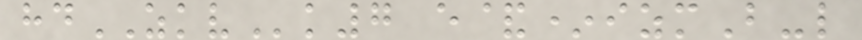hdZKVk7 e&*izmB-l
